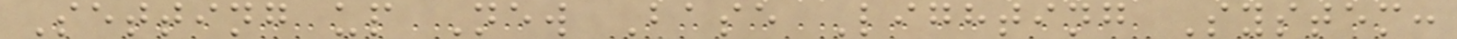Setting up New Base Lighting System:
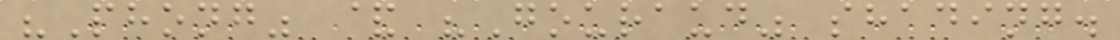"Phong" & "Gouraud" shading.
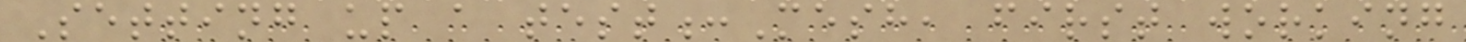Setting up a test:Mesh, first working
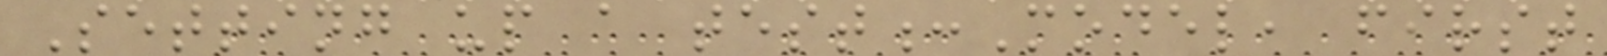Setting up a test:Model, first
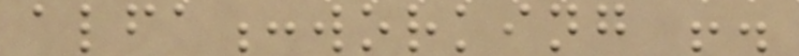alfa:working !.
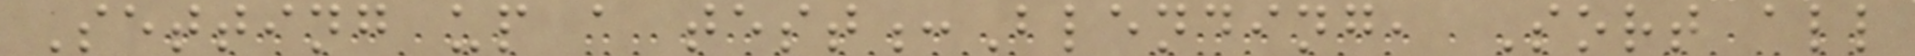Setting up a test:Blending, Sort all
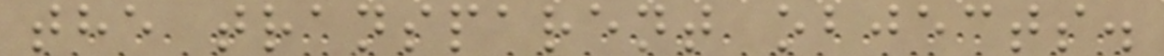the transparent objects.
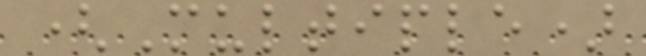(Multiple)
